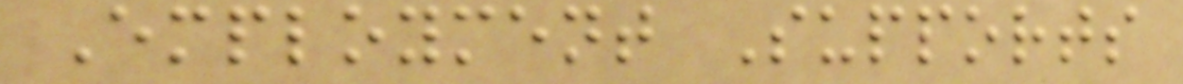Employment Supports
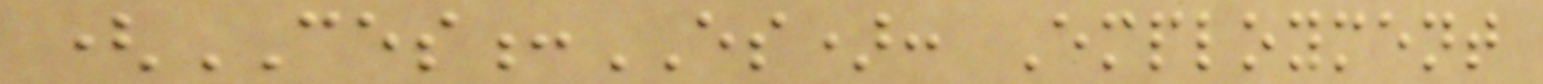(CES:ES): Employment
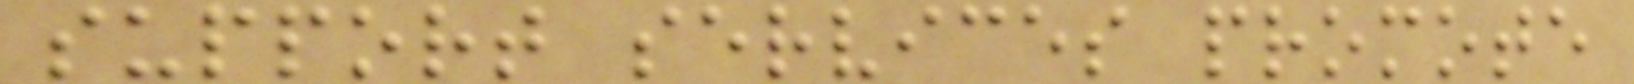support services promote
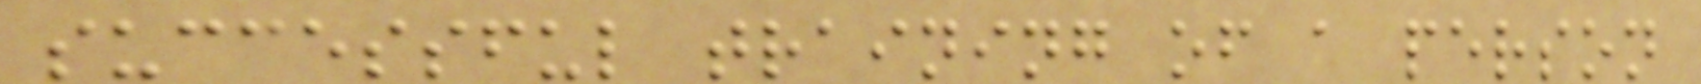successful training of a person
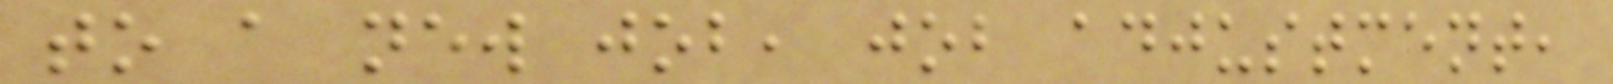to a new job, job adjustment,
